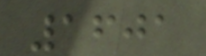1601
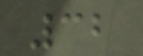32
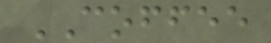COFFEE
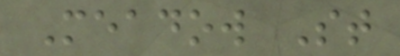Meadow St
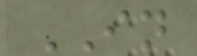IN
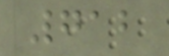712
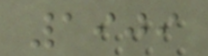1909
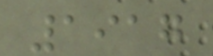1917
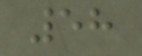58
